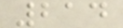214
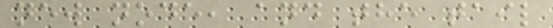new node, and the tail
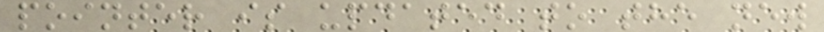pointer is updated to the new
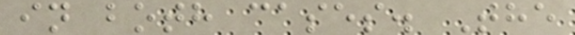in both cases. The
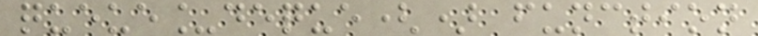queue_deque() function
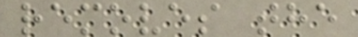removes the
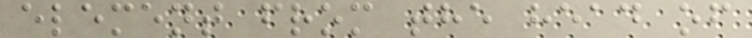element from the head of
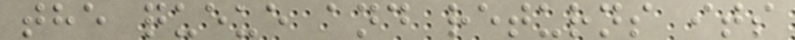the queue and returns its
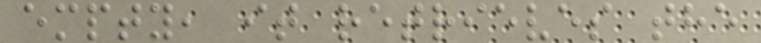empty, it retrieves the
